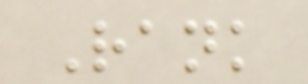Rank
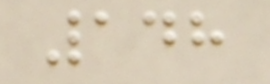148
